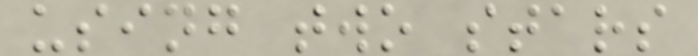using two stars
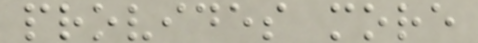provides more
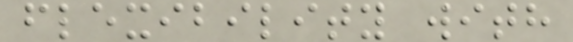flexibility with
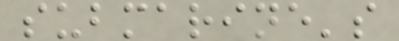submarine's
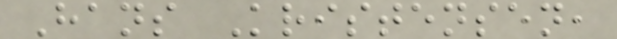Hans Kristensen,
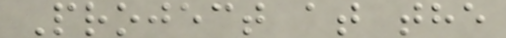Project at the
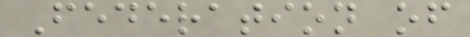Federation of
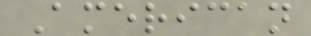American
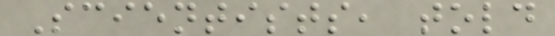Scientists, told
